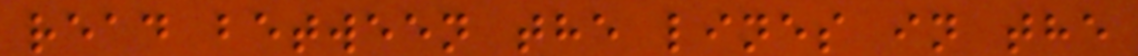read between the lines in the
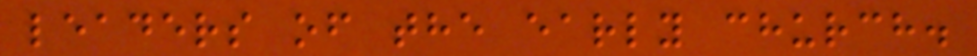leaders of the early church.
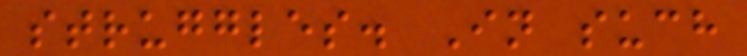struggles. In such
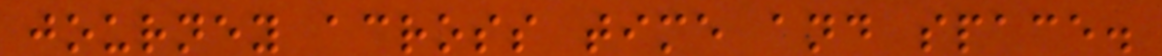journey across time and space.
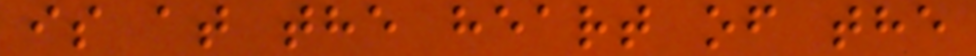is at the heart of the
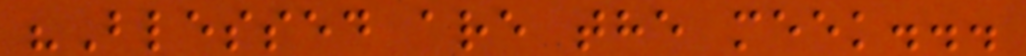"Blessed are the meek...
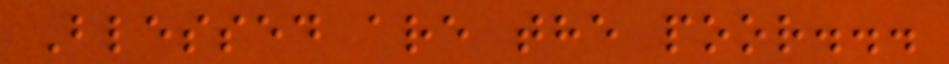Blessed are the poor...
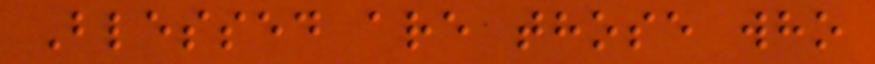Blessed are those who
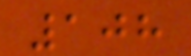108
